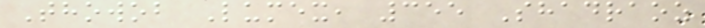Thowob Lumex, 355 Shadraoz
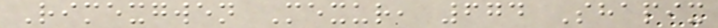Rimexgwen Mexur, 674 Shapix
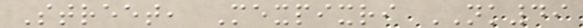Street, Mexpixri NK49
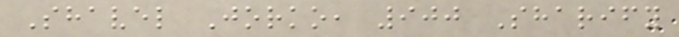Shavel Jorko, 900 Sharify
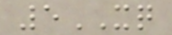5XQ
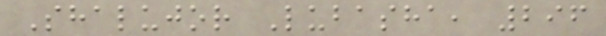Shalujor Lubasha, 296
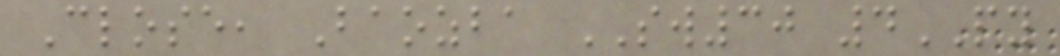Close, Baozba SW30 4PY
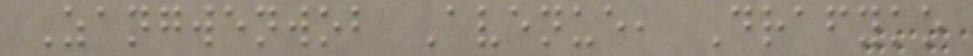Zangwenwob Avenue, Drafyko
